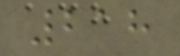218
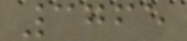3765
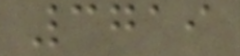3719
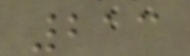213
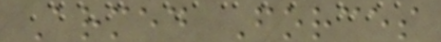Armed Forces
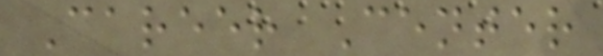Career Center
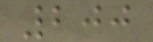200
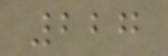227
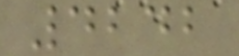4242
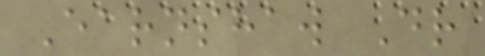Earnshaw Dr
